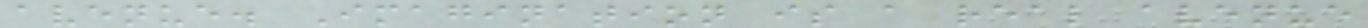avenue. Imagination is a real avenue
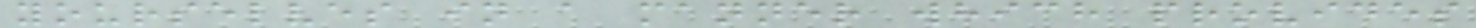yourselves in a manner which provides
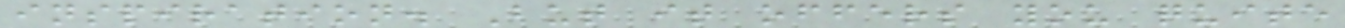inspiration. But it offers you quite
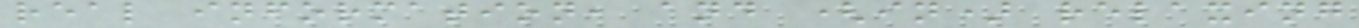real information, and (in) relaxing
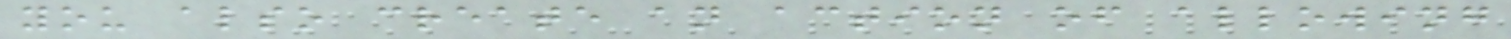you also create an action of allowing
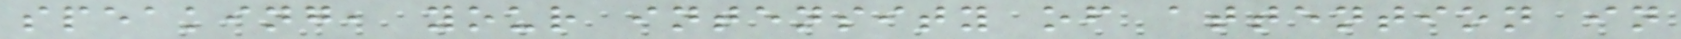speaking, your intensity of attention in
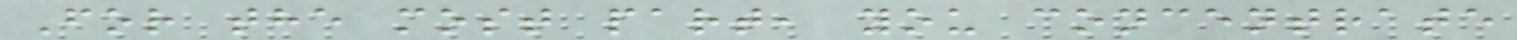For the most part, you concentrate
